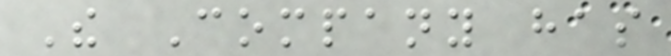The Company has
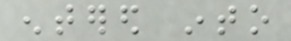entered into
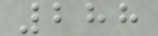288
